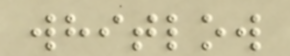whitlow
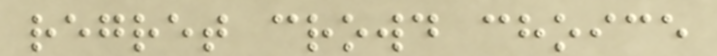regret crowd choice
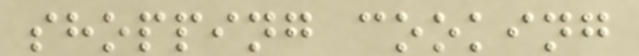shopping cooking
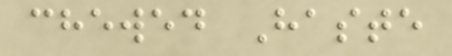chewed Haste
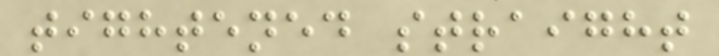tightened straight
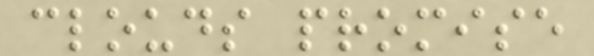clouds promise
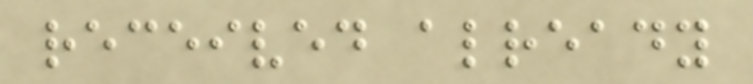received already
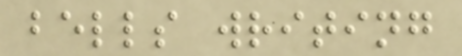bells writing
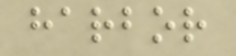harbor
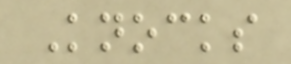Knocks
